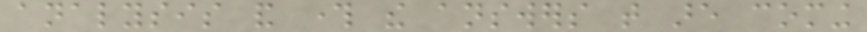analysis and through the answers that are coming
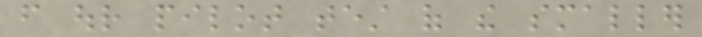from our pilot test of the smaller
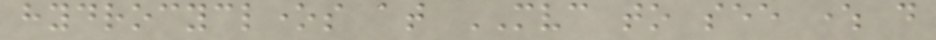hydrocyclones at MVC to see where do
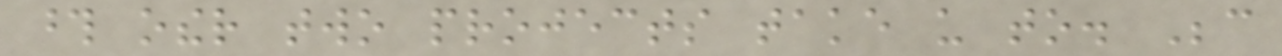those other two projects take us to. Because
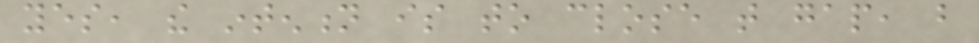yes, the intention is to close that gap, but
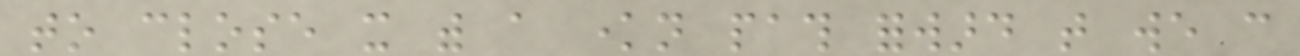to close it with a known path forward that we can
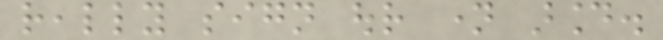really sign our name around.
